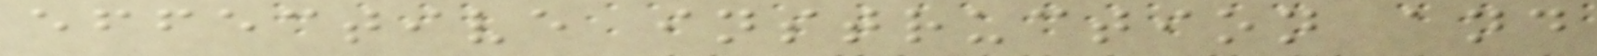effective instruction and
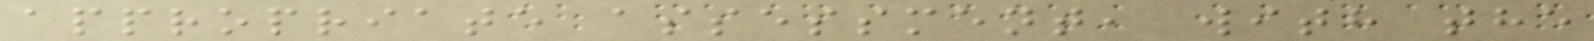appropriate assessment, with the
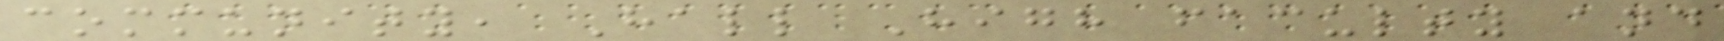community, Hall High faculty and
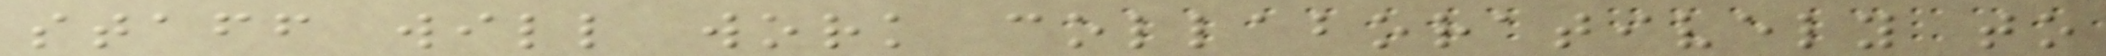staff will work collaboratively to
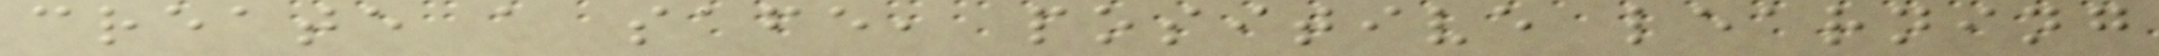create a safe, positive learning
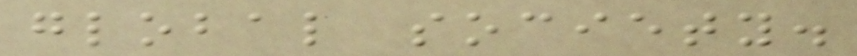global society.
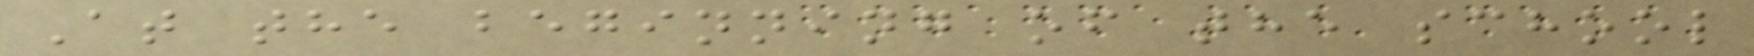At the beginning of the school
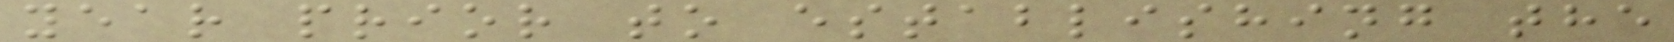year prior to establishing the
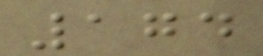174
